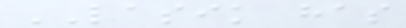LASIK has
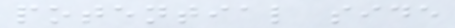potential side
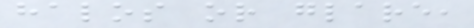halos or glare,
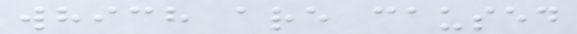which are caused
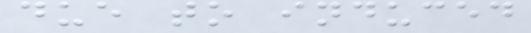due to induced
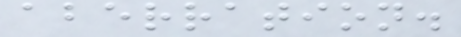aberration.
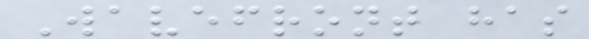Wavefront has
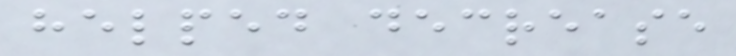helped decrease
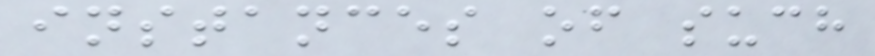instances of such
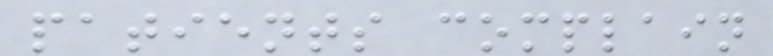patients complain
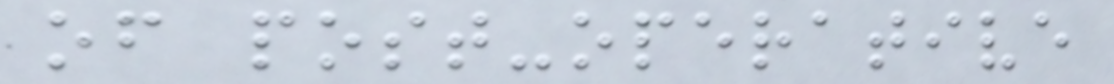of post-operative
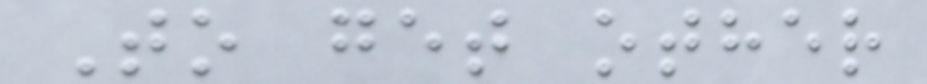To get other
